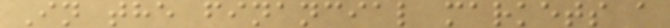In the financial markets a
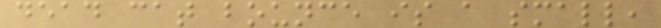dead cat bounce is a small,
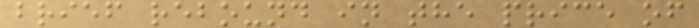brief rebound in the price of
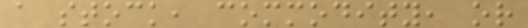a stock, commodity, or
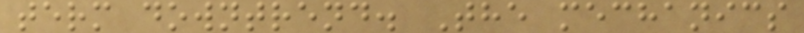term downtrend. The mechanics
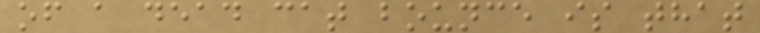of a dead cat bounce is that
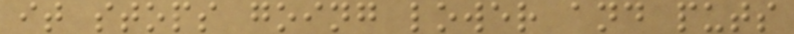it stops going lower and puts
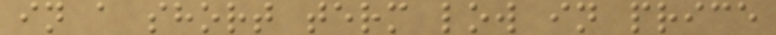in a short term low in price
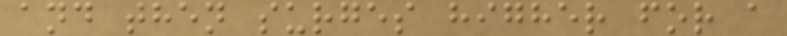and then surges higher for a
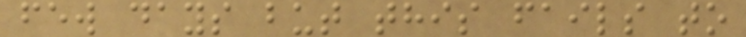few days but this fails to
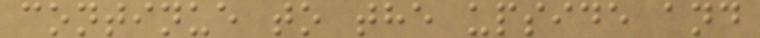continue to the upside and
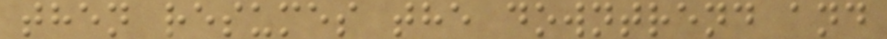then resumes the downtrend and
